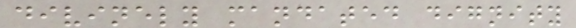divinely mandated dignity
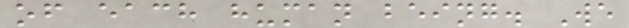of each human being. We
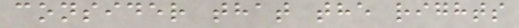consider that the rights
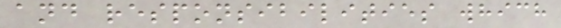and responsibilities which
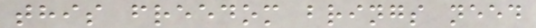this freedom brings need
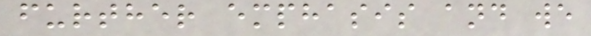further emphasis and we
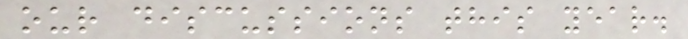our discussions this year.
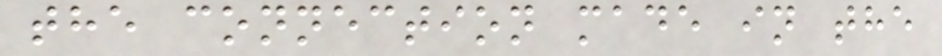the connection made in the
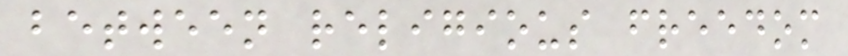between religious freedom
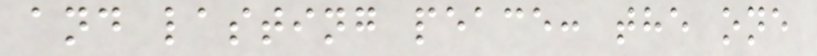and lasting peace: the one
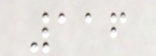116
